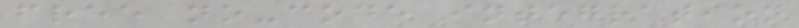free no-code integration
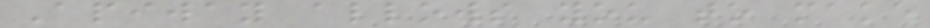Apiway allows you to make
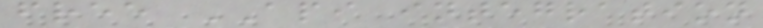free API integration
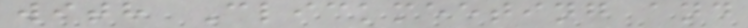with Clickmeeting and
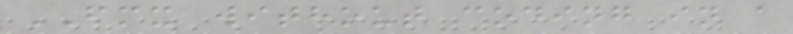FMX without coding in a
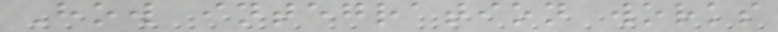How integration works
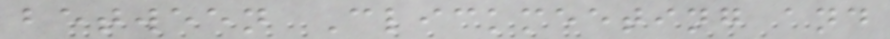between Clickmeeting and
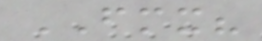FMX?
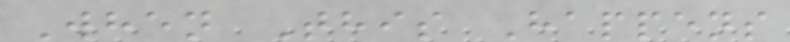When This Happens
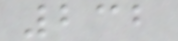232
